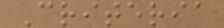Criteria
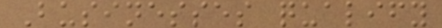Businesses qualify
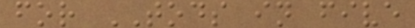for TODS in five
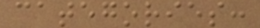categories:
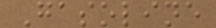Gasoline
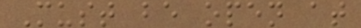Must be open at
